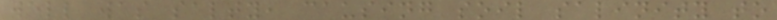well was salty, causing soil salinity to
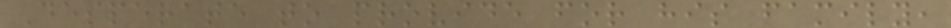Desperate to provide for his family,
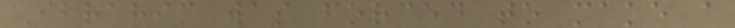Ibrahim was forced to make a
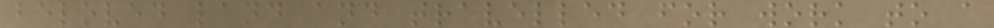beloved land and travelled for work to a
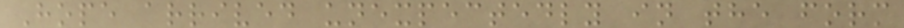Hope arrived unexpectedly in the form
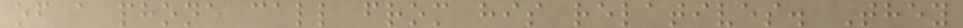of a phone call from his relatives. They
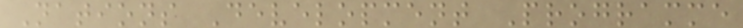Nations Development Programme
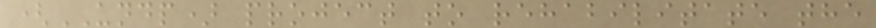(UNDP) project to rehabilitate the
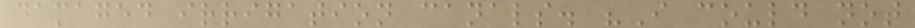damaged irrigation canals. "I could not
